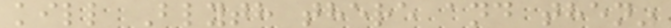kill Blyth there and then"
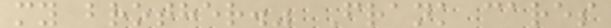my brother." Frank cares
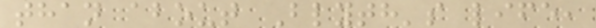than about Blyth's life,
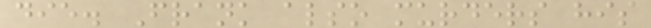die. Frank also murders his
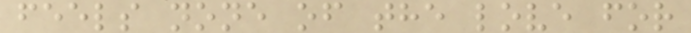feels none of the love for
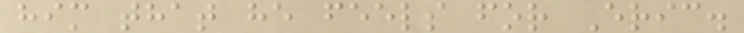him that he feels for Eric.
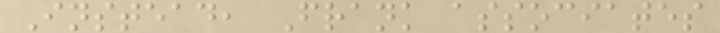Instead, Frank associates
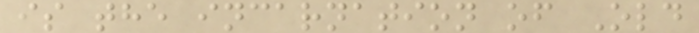is the incarnation of Old
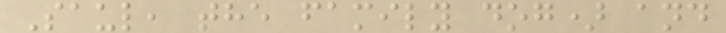Saul, the family dog) and
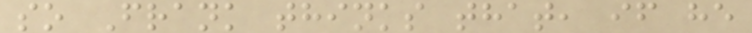so Frank thinks that, if he
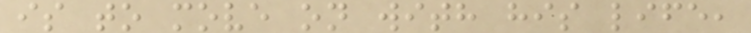is to move on with his life,
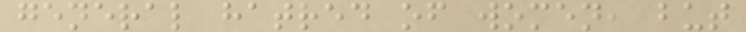general hatred of women, but
